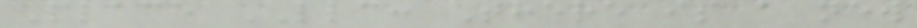Place LLC: There is a new
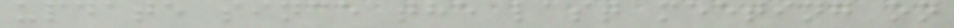update since the last meeting on
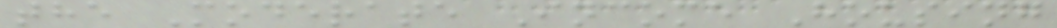the Moderate Income Housing
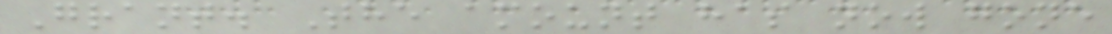Grant. The amount has now gone
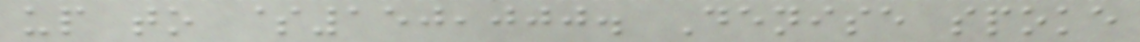up to $150,000. Denise spoke
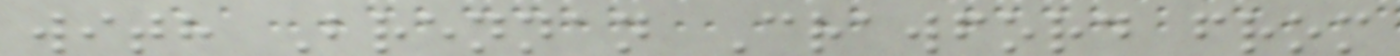with Brennan Crawford from
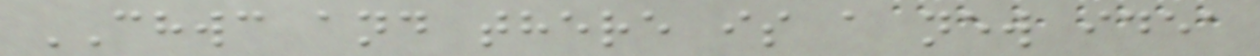CHWC and there is a new idea
